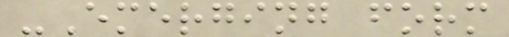-Emerging form
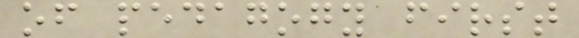of pedagogy first
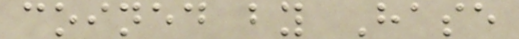coined by Hase
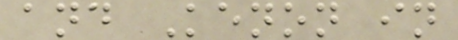and Kenon in
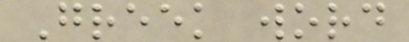Greek word
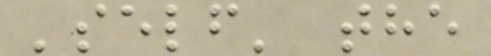'self' the
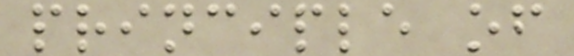principle of
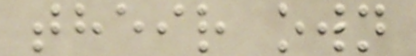their own
